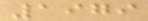1979
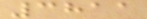3811
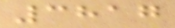3817
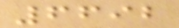6692
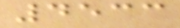4533
